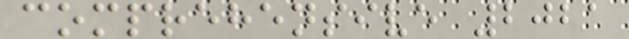comprehensive 2021
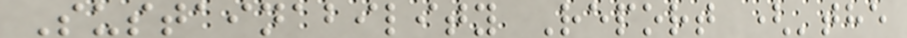Sustainability Report ('the
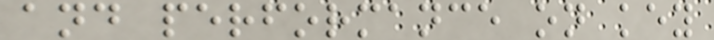and performance on key
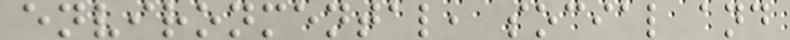environmental, social and
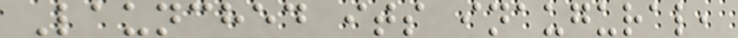Launched its inaugural,
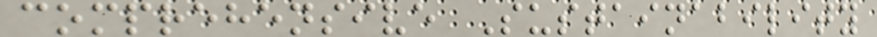comprehensive Sustainability
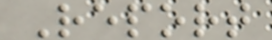Report
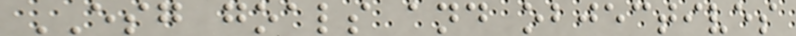ESG goals and objectives
